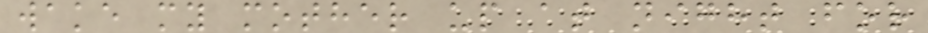wake my mother up at night for
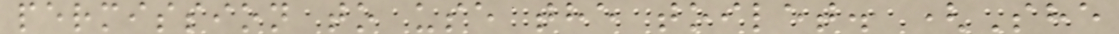permission to use the toilet. (She
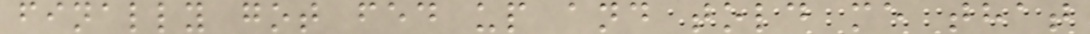finally got fed up and told me that
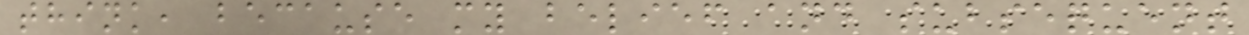think, because my belief and subsequent
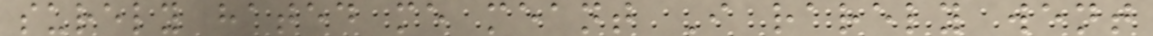surely hated me meant I rarely went
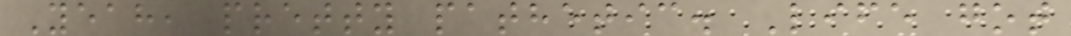Yeah, pretty pathetic. Life got
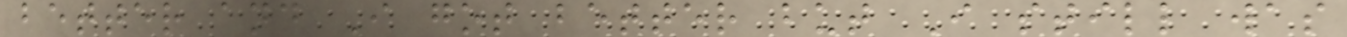better and I got better but I still was
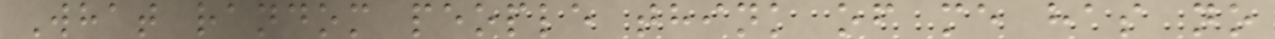What random people think of me has no
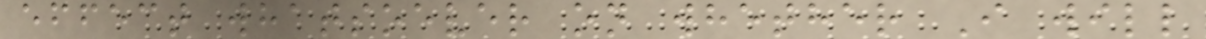effect whatsoever on whether I will
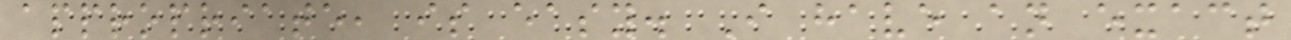appropriate, is easy. I have an exact
